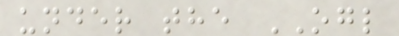under the OGL
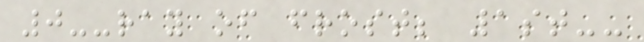0--ray of frost; 1st--
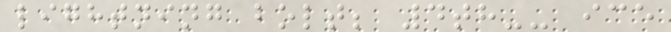lightning bolt; 4th-- ice
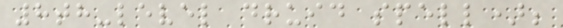8th-level druid spell);
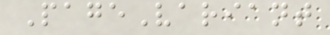PageVariant
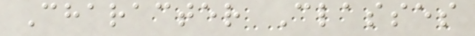Character Classes
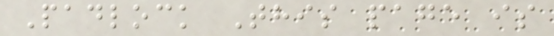Padlock This page is
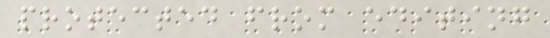protected from editing
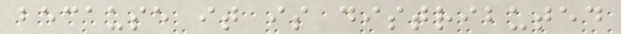because it is distributed
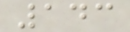143
